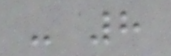- 8
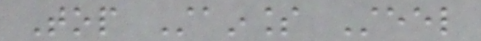Top Stainless Steel
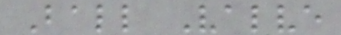Ball Valve
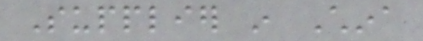Supplier in China
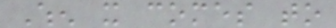When it comes to
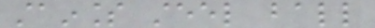stainless steel ball
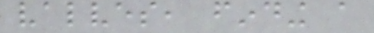valves, finding a
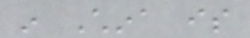in China is
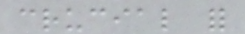crucial for
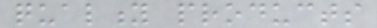quality products
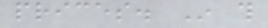prices. In this
